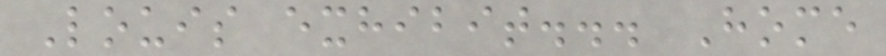Louis exhibit... Home
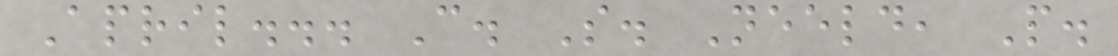April... C. S. Neeld, P.
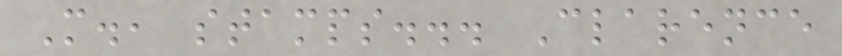M., stamps... Clarence
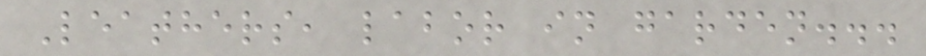Leathers, labor in garden...
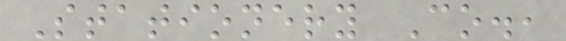Stationery Co.,
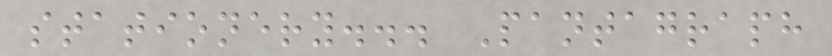stationery... Pantagraph
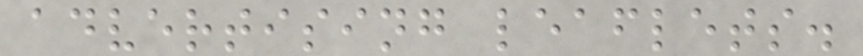advertising leaflets.
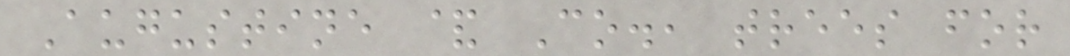Augustine & Co., trees for
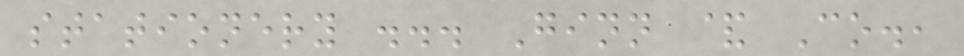stationery ... Ginn & Co.,
